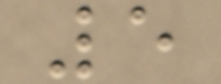5
